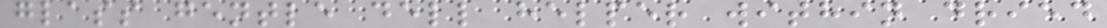glass gentle dell helper within dried
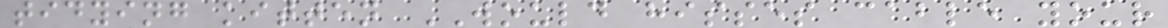tidying kitten WOULD hisses cable your
